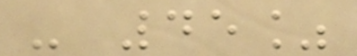- 45%
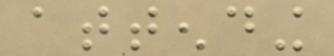attending
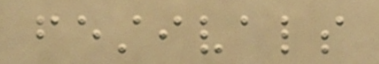festivals
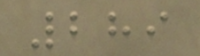289
